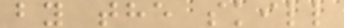by the skill
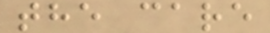the care
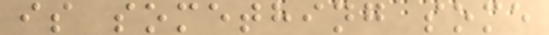is something some
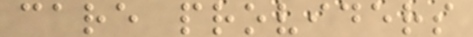care providers
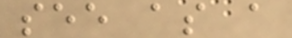see as a
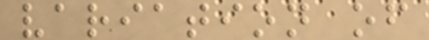variation of
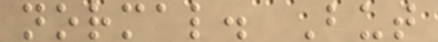normal. But
